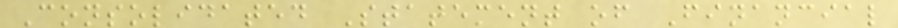Consolidated Statement of Financial
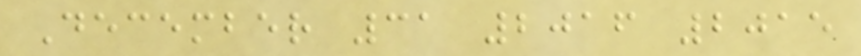December 31 2016 2015
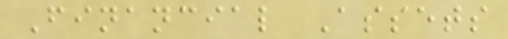Financial Assets
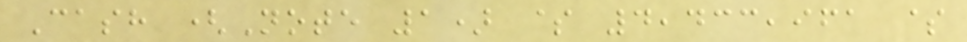Cash (Note 1) $ 4,433,961 $
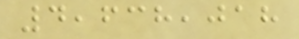4,638,018
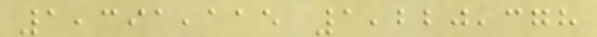1,391,115 1,220,378
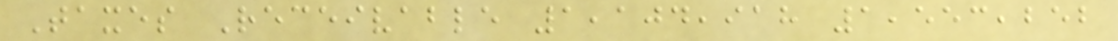Taxes Receivable 1,104,918 1,553,252
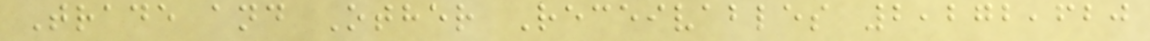Trade and Other Receivables 2,272,620
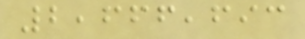2,666,693
